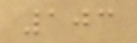103
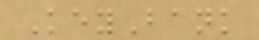KeyBank
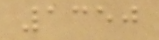1350
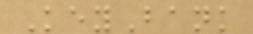KeyBank
